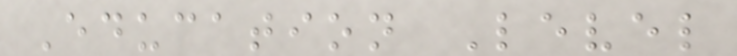Education Level
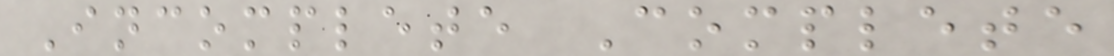Incomplete Complete
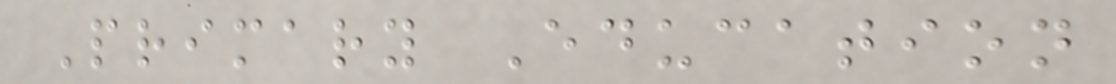Primary Education
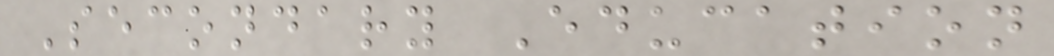Secondary Education
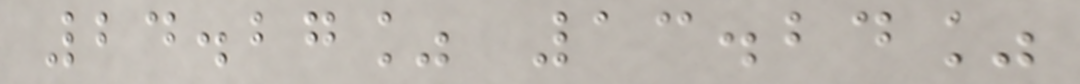24.27% 13.24%
